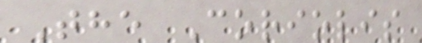The Coriolis
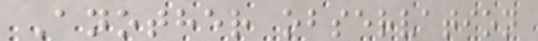Another observation
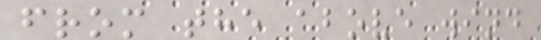from the above wind
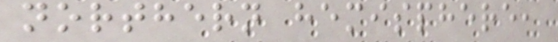northern hemisphere,
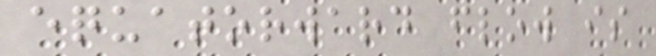equatorward flow is
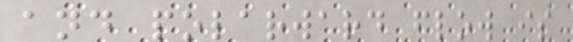and polarward flow is
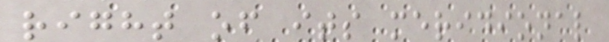right of its meridional
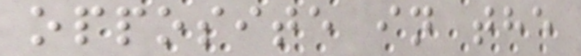opposite in the
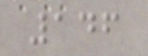146
